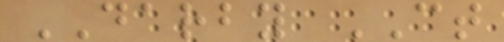DARBY CT
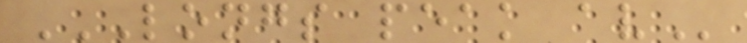LONGS PEAK AV
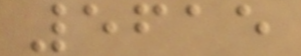5615
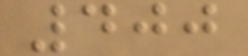400
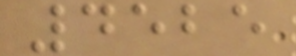4525
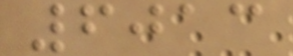6013
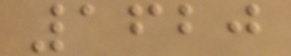1620
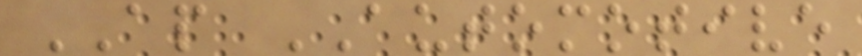AP AUTOMOTIVE
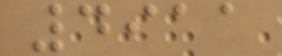4911
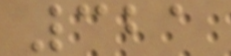321
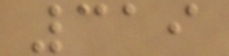319
